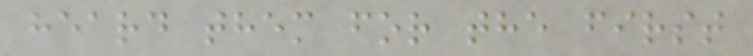heard them for the first
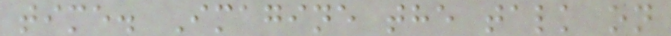time. Imagine the talk on
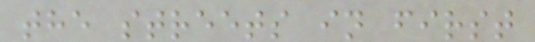the streets in first
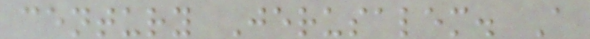century Jerusalem. A
